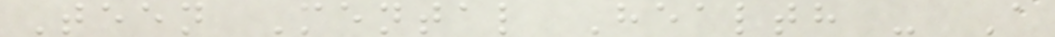Teen Mental Health - A
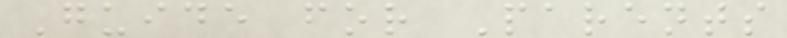Guide for Parents
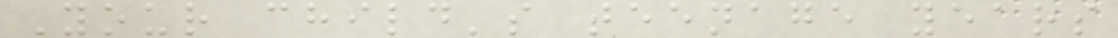Your child's teenage years
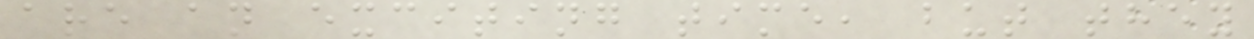are an exciting time, but they
